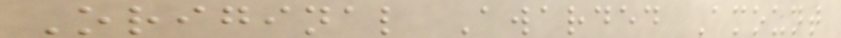Original Awarded Amount
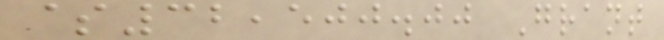$32,500.00 Grant
